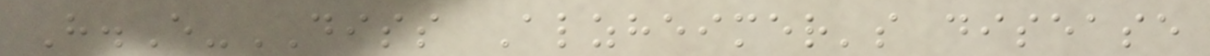H.E-DISS Alzheimer's disease
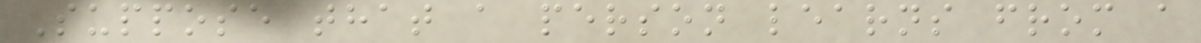Suppose that a person learns from a
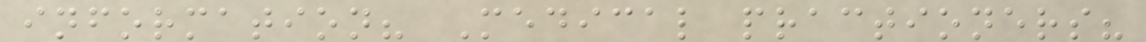information? Medical practioners?
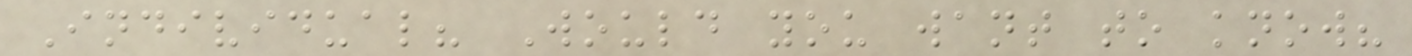Individual? Would you want to know?
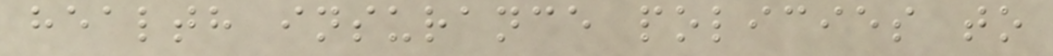health insurance policies to
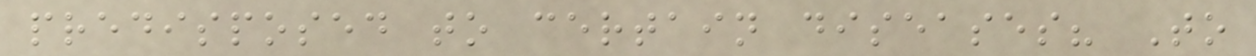predisposed to certain diseases? To
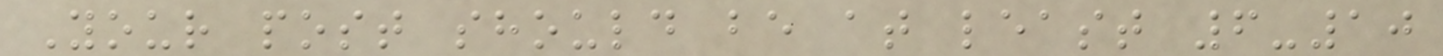Your post should be at least 6-10
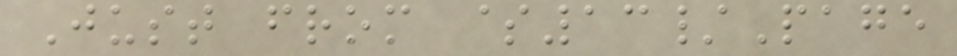Just from $13/Page
